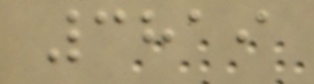3819
